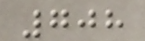708
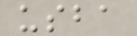usba
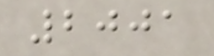2001
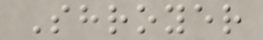Shroyer
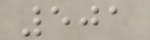501
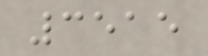3515
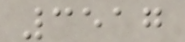3517
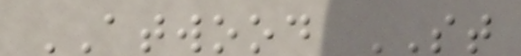ATWOOD ST
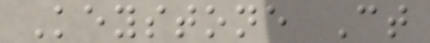Keystone Ct
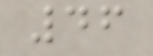46
